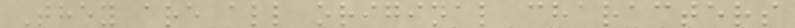They are all original characters
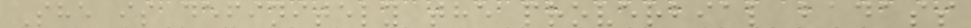She is definitely the proverbial badass
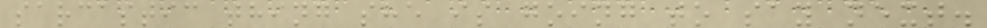sarcastic thing she is going to say next.
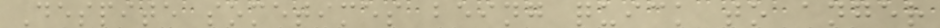Despite sometimes being quick to anger
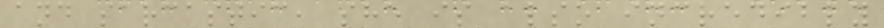and sarcastic, she is also incredibly
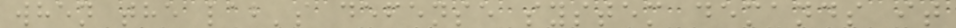when the lab's defense system demands it
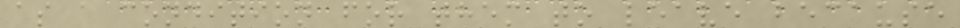as a condition for them to leave because
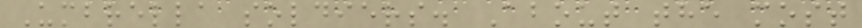Umbrella soldiers. About the most
